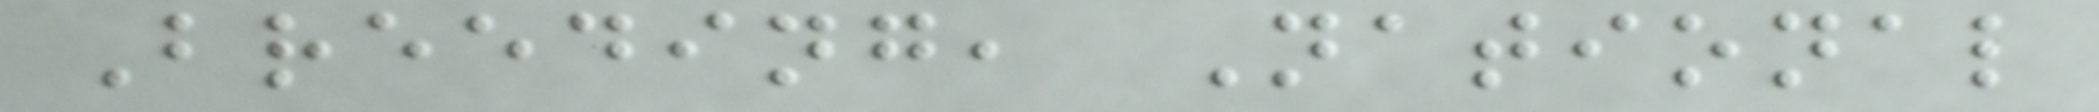Breeding, National
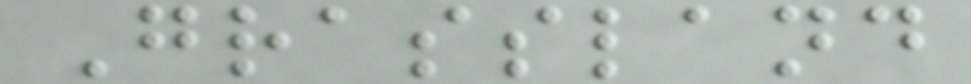Grassland
